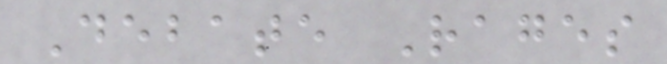Debate Rages
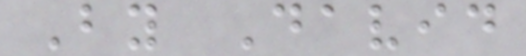By David
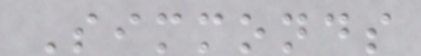Simmonds
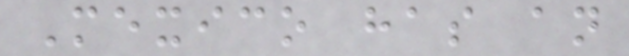Mexico has an
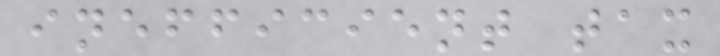inefficient tax
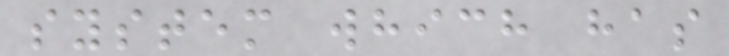system which has
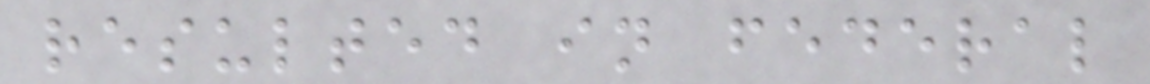resulted in federal
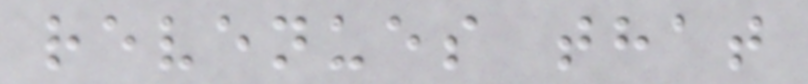revenues that
